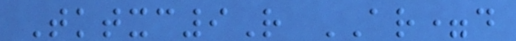Tktxc9R AR=d
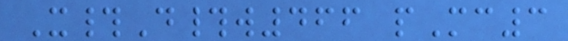X#D#w466 pMc3
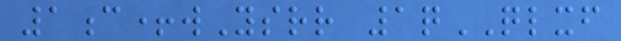1c+wYsrr 1qQLXF
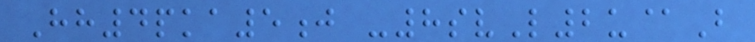Hh4pka5j -8svL2u@B
